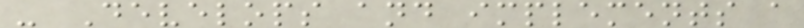- Develops and implements a
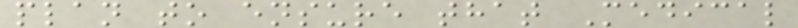plan to ensure that Medical
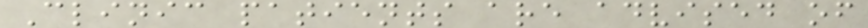Clinic patients are advised of
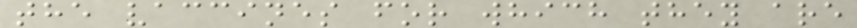the vaccines for which they are
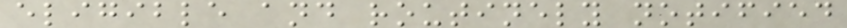eligible and routinely notified
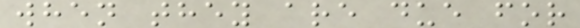when they are due for
